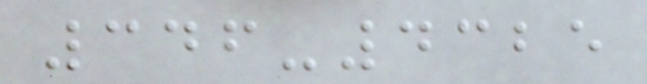346-4325
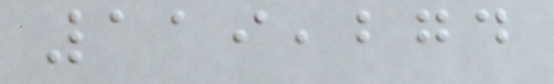119,274
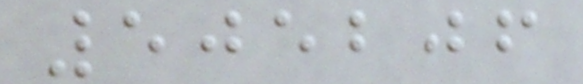505206
